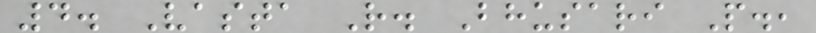4. Vasta R. Bhusari P.,
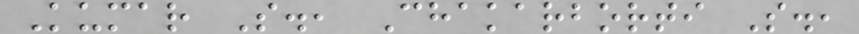Kumar S., Chakarborti S.,
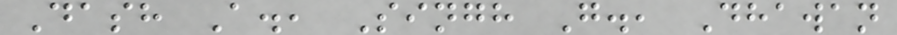Dash A., Singh G., Dhawan
